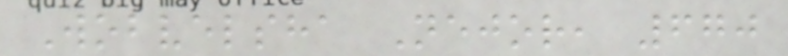Wobvelsha Nejor, 670
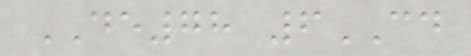DE78 6CD
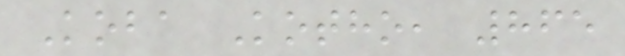Koba Kotho, 865
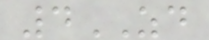4ZD
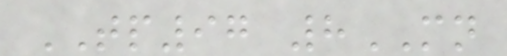TP97 8MN
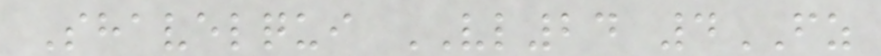Shavelqui VL24 4FZ
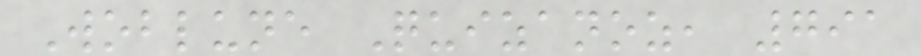Woblune Quizanoz, 791
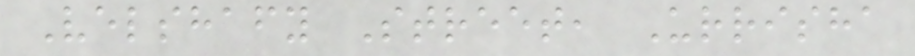Velshafy Street, Urrisha
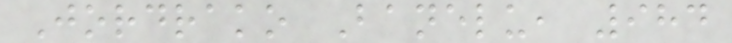Jordrako Banelu, 984
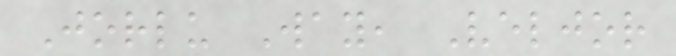Jorlu Way, Veljor
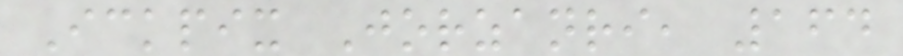Ickpix Jorzanri, 164
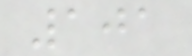101
